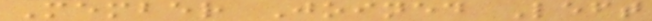Member Joined Left
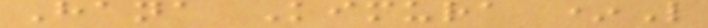Hana Kimura *L
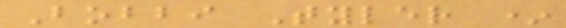Bobbi Tyler *
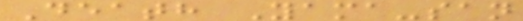Death Yama-san
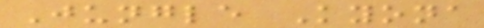Jungle Kyona
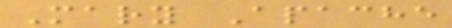Mary Apache
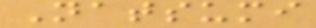Natsumi
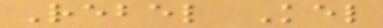Rebel Kel
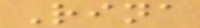Rina
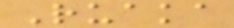Ruaka
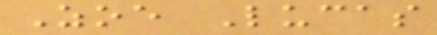Zoe Lucas
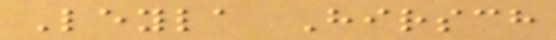Leyla Hirsch
